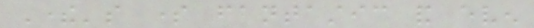There's some fantastic and even
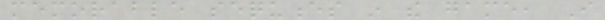memorable sequences in the game, I
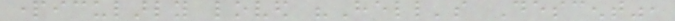particularly loved "Hell's Descent",
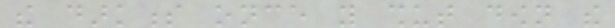the darkness once you shut down the
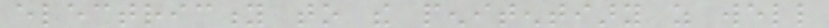electricity to the penitentiary as well
